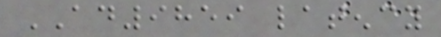AD9859 latency
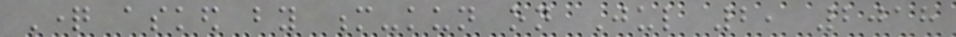Question asked by m-kun on Jul 2, 2018
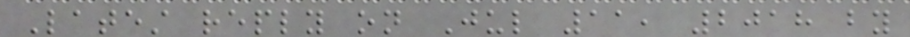Latest reply on Jul 11, 2018 by
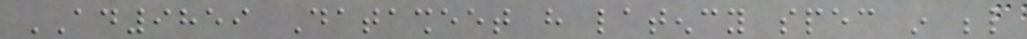AD9859 Datasheet have latency spec in below
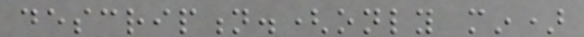description.(only min)
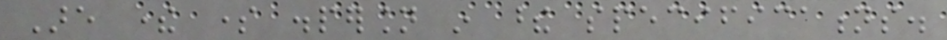Are there some dispersion in these specifications.
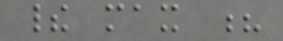their max ?
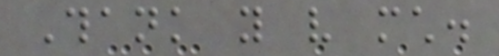Thank you very much.
